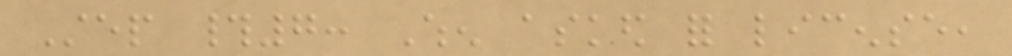Step #7: When asked for license,
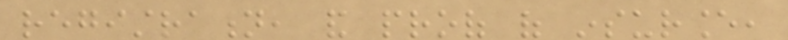registration, and proof of insurance,
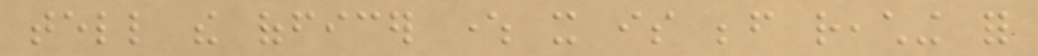tell the officer where it is before reaching for
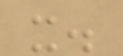it.
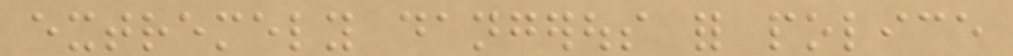extremely dangerous for police
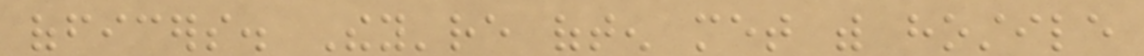officers. They're often met with hostile
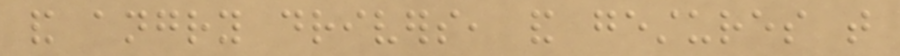and angry drivers, and gestures that
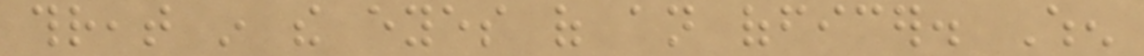threat in the eyes of an officer. When
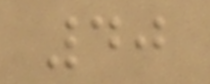40
